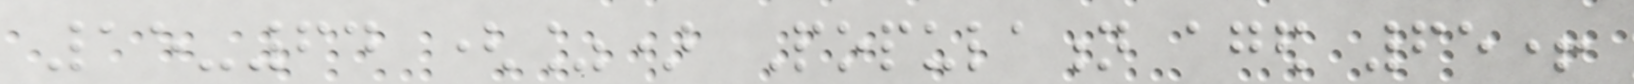15-64 (%) Population aged 65+
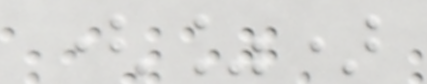(%)
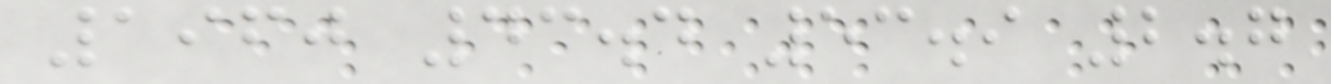1960 43.4 53.9 2.7
